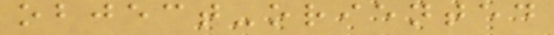object-oriented
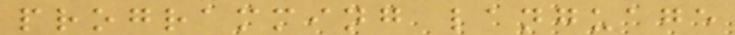programming language
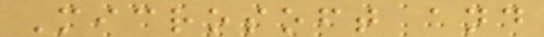Microsoft and
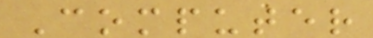Computer
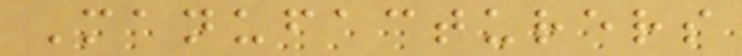Manufacturers
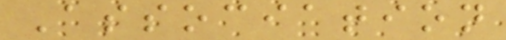Association
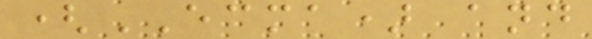(ECMA) and
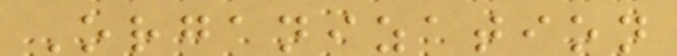Organization
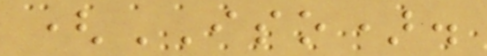(ISO).
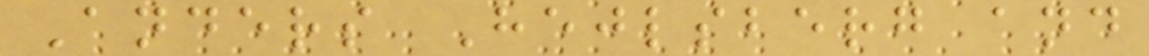Anders Hejlsberg and
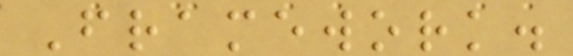Framework.
